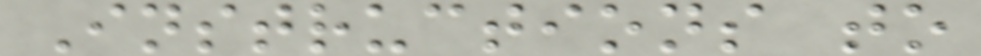Instructions to
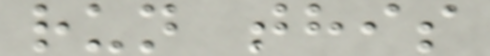run this
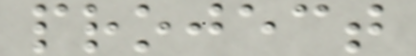project
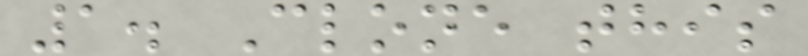1. Clone this
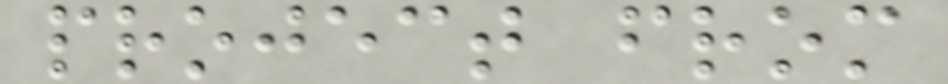project from
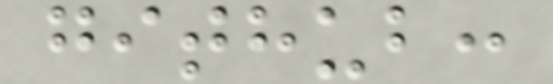github:
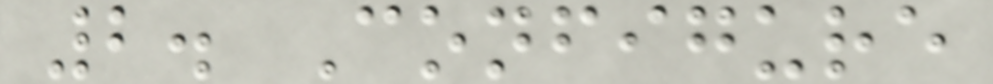2. Configure
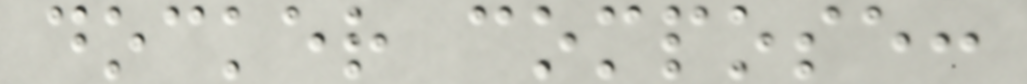docker compose:
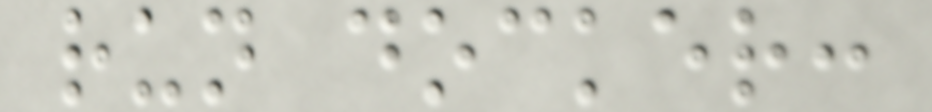run docker:
